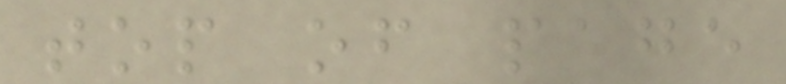top of page
